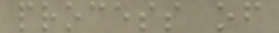process of
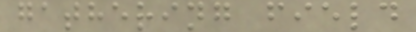gathering field
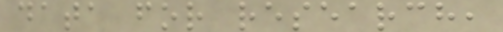data for research,
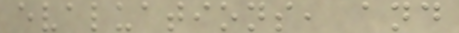evaluations, and
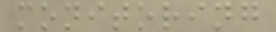monitoring
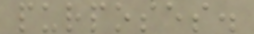purposes.
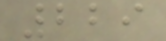229
